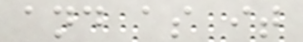and as it
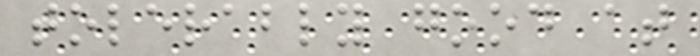tolerably good at
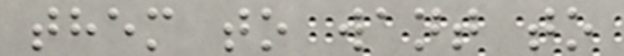them to want to
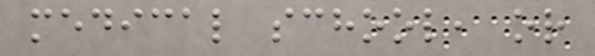medical school, or
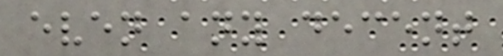even any decent
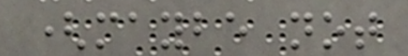(maybe not
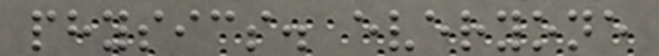physics. everyone
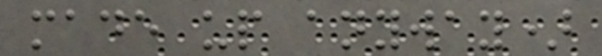made up anyway)
